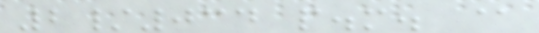2/034 p.m. @
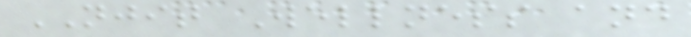NJIT Wellness and
